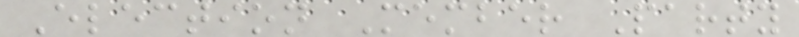Election Member Party
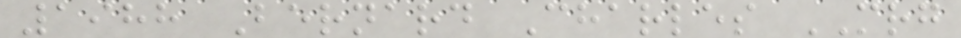1988 Bernard Charles MRG
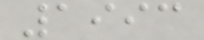1993
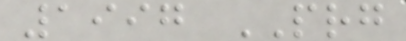1997 PRG
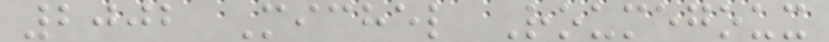2002 Michel Roumegoux
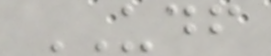UDF
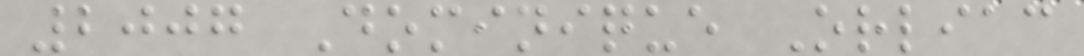2007 Dominique Orliac
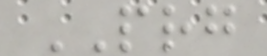PRG
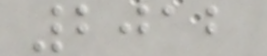2012
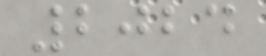2024
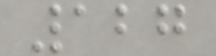127
